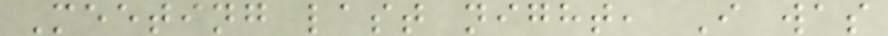Meeting last night, I was
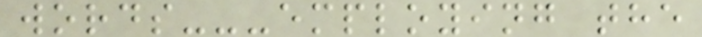words---employing the
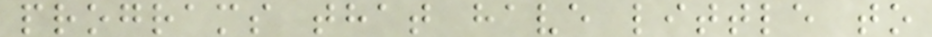programs that have little to
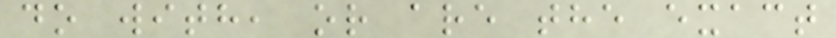do with, or are the exact
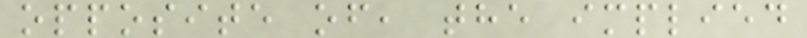opposite of, the implied
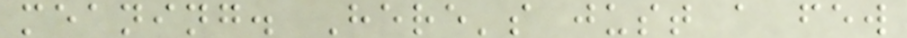meaning. Here's just a few
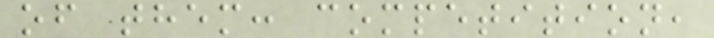of them: competition,
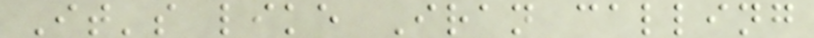It's like Iran calling
